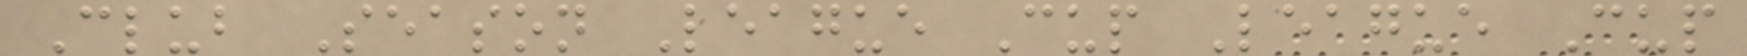Club Season League Cup League Cup
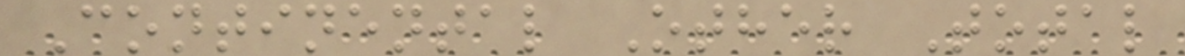Continental Other Total
